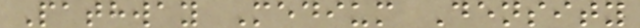Pathway Medium Density
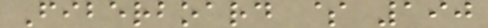Fiberboard $ 190
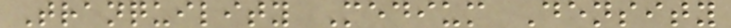Tranquility Medium Density
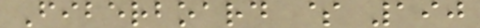Fiberboard $ 190
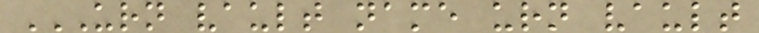URN VAULT NAME URN VAULT
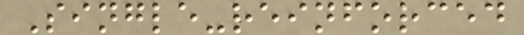Single-reinforced
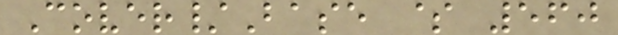Cover/Base $ 560
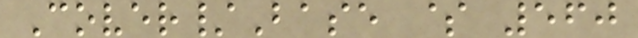Cover/Base $ 560
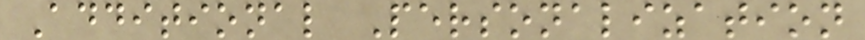Additional Personalization
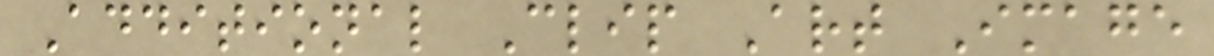Additional Clip Art Image
